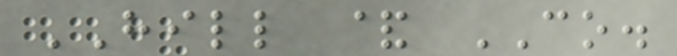HILL & CO.
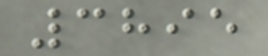3895
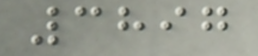3897
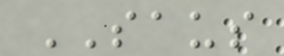SAUS
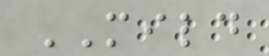MILD
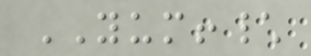YUM!\
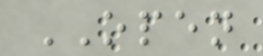OPEN
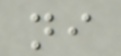ni
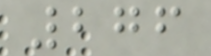276
